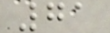71
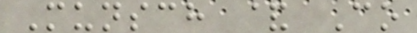Munsch & Co
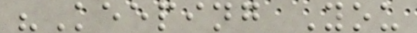"Keeping You
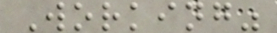Working"
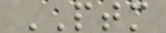PTM
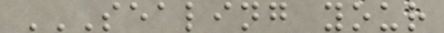SEALING YOUR
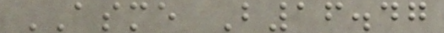ASME B16.47
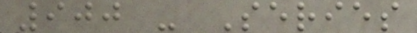900 - Series
